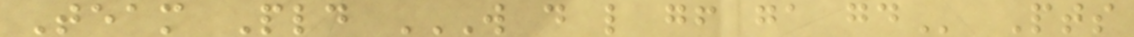Team Pld W D L GF GA GD Pts
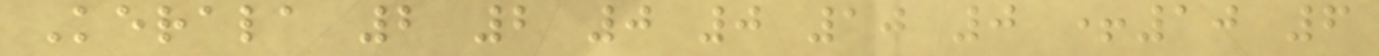Kerala 2 2 0 0 10 0 +10 6
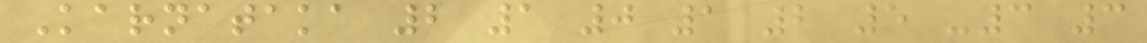Karnataka 2 1 0 1 2 5 -3 3
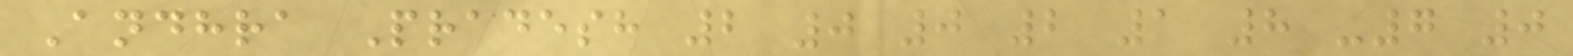Andhra Pradesh 2 0 0 2 1 8 -7 0
